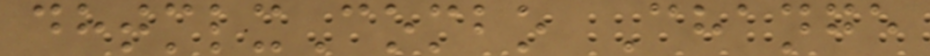dhtmlxCombo Change
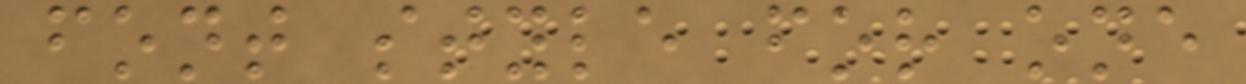font style for one
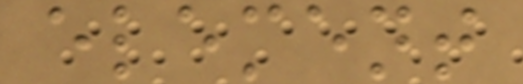element
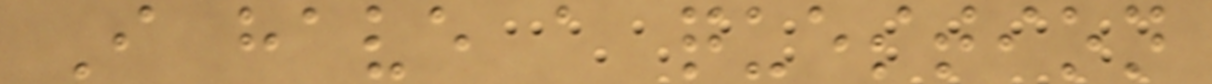I have a question
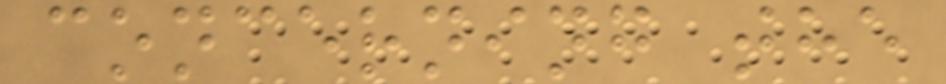concerning the
